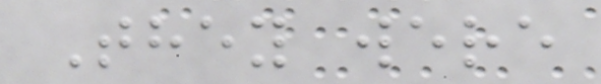They were
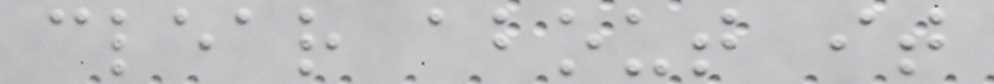clear about it
